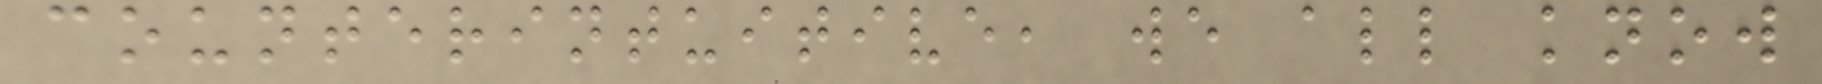counterintuitive, we all know
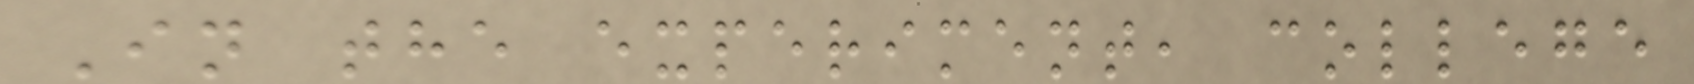In the experiment, college
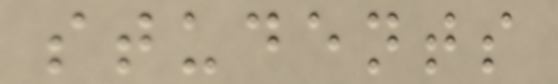students
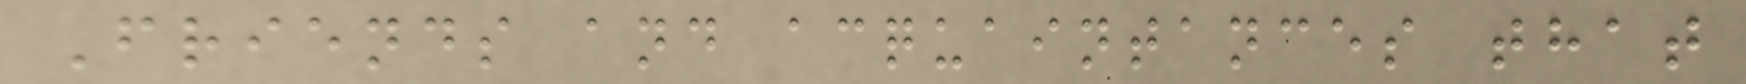Friends and acquaintances that
